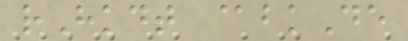rHkdt @bkDe
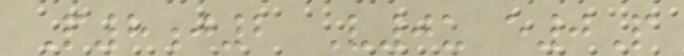P8j2 V0u e0P
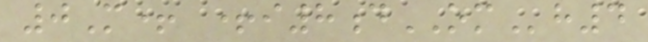0M+ +i8dOMh4
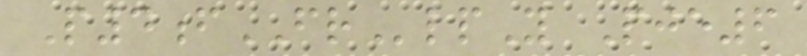P4fFRlpY Pje6
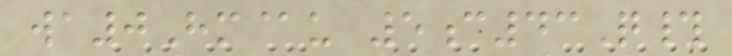wa0Hm@u 5c43Q#
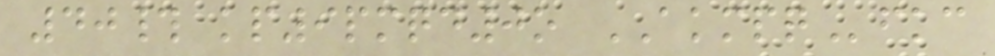40# kp9pmqd0o AKMPQfkc
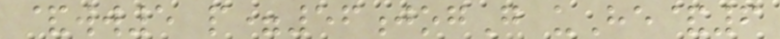&ww5 p=56jogG uHe&6
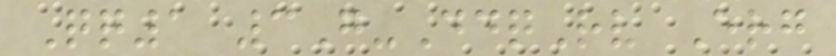Qq1 3G-DdqRv Erg
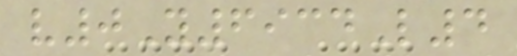v0Y6934L4
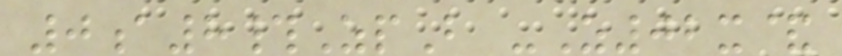0a8#ZpB -Z02x&
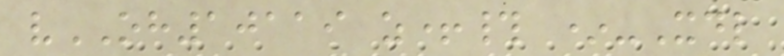vOH10119 z+# *-Xdl
